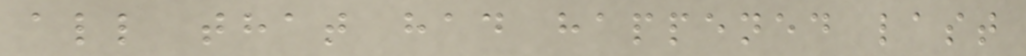all that had happened last
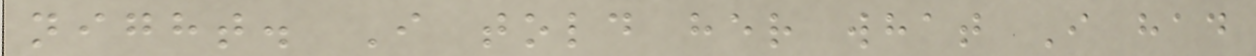night. I told her what I had
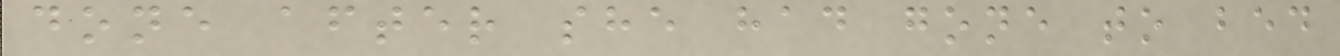done after she had gone to bed
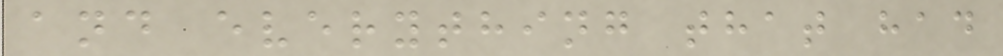and everything that had
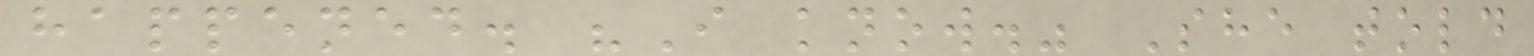happened. "I know." She told
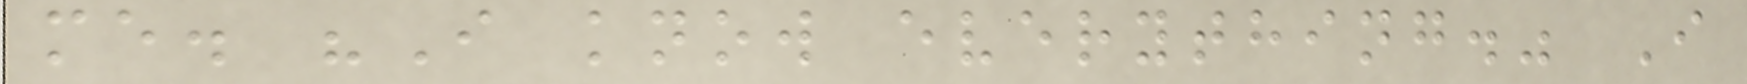me. "I know everything." I
